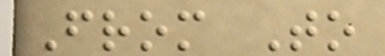From To
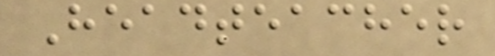Headteacher
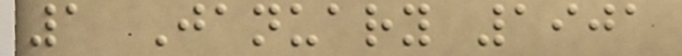1 January 1901
